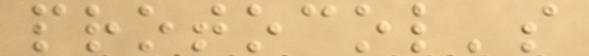protocol's
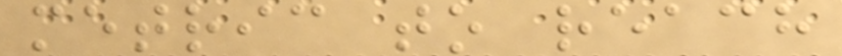metric to reach
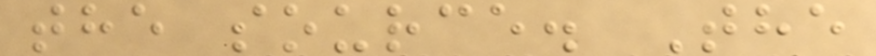the source. The
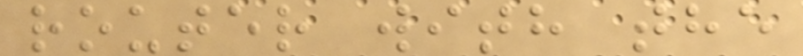router with the
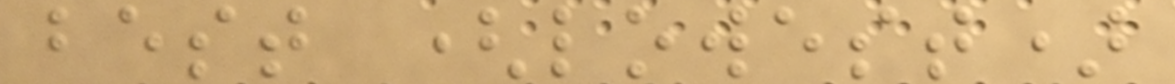best (lowest)
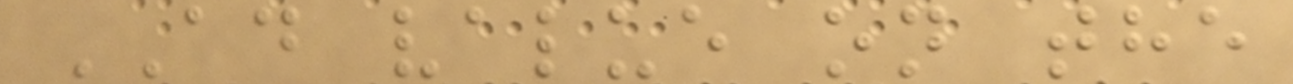AD value on the
